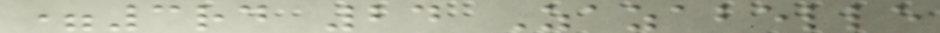=3rd 24 Zazabelle
